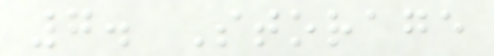7. Storage
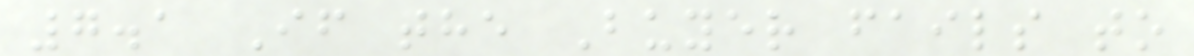7.1 If the Buyer fails to
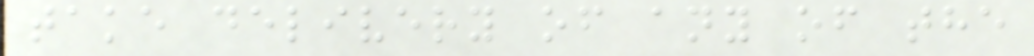take delivery of any of the
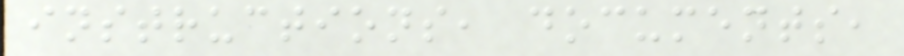instructions, documents,
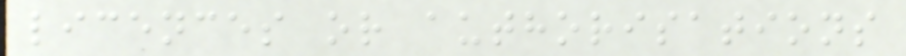licences or authorisations
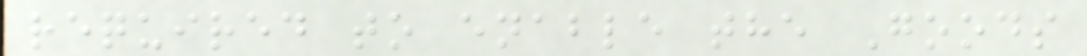required to enable the Goods
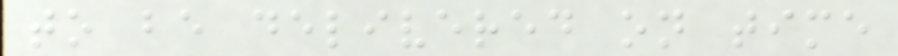to be delivered on time
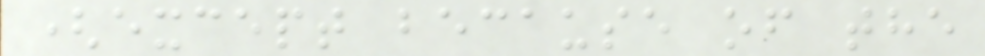(except because of the
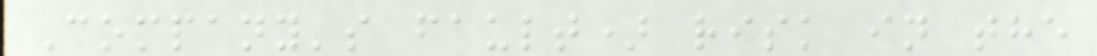Company's fault) risk in the
